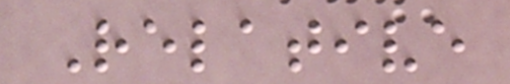Relative
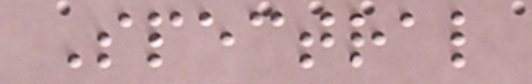Spectral
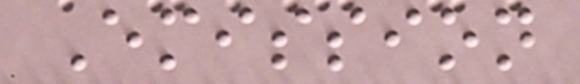Emission
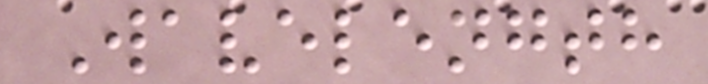Wavelength
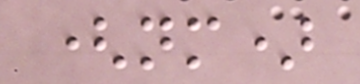(nm)
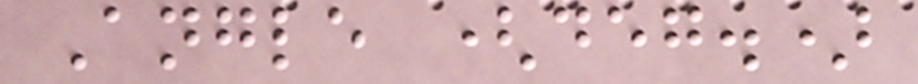Angle (deg.)
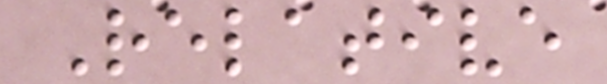Relative
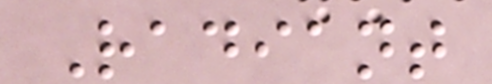Radiant
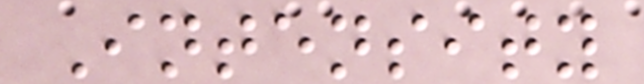Intensity
